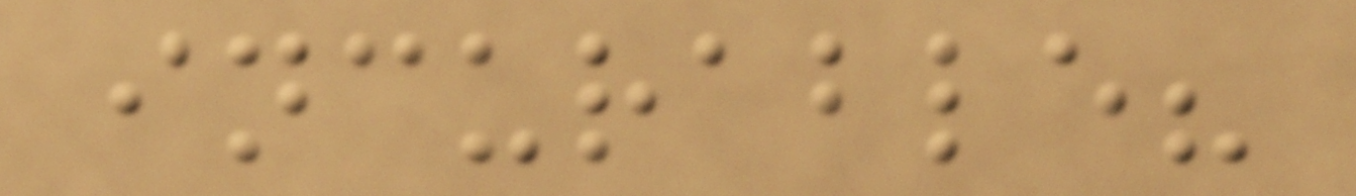incurable?
